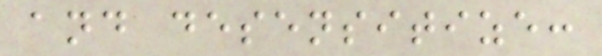and desensitize:
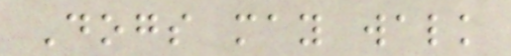Dogs may walk
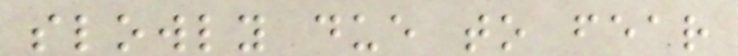slowly due to fear
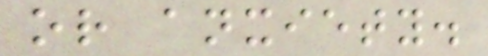or anxiety.
